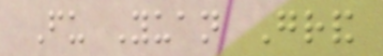Fu Yuan Grand
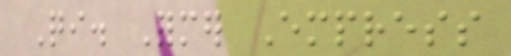Qi. Former Empress
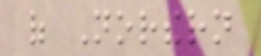of Northern
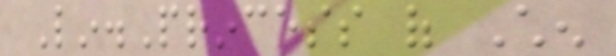Lin.Princess of Chen
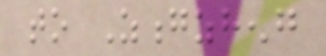to Zongzheng
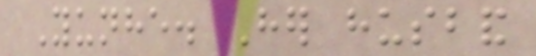Yunhe. Her husband
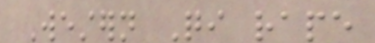Western Qi rape
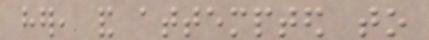her, and attempted to
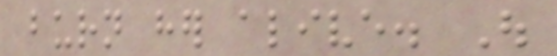burn her alive. Out
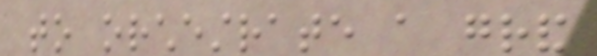to orchestrate a grand
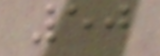50
